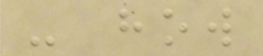- how
